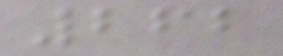262
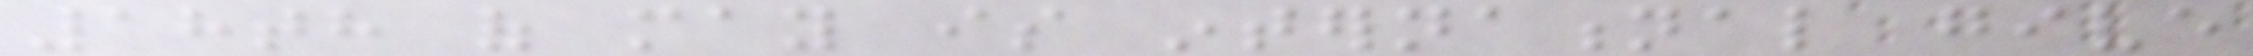18th of may is international give
